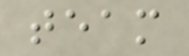team
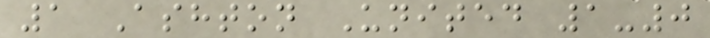1 Ashton United 1-0
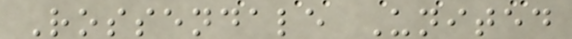Rossendale United
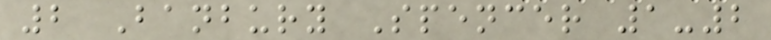2 Banbury Spencer 1-2
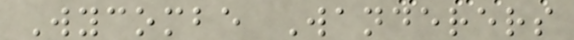Wycombe Wanderers
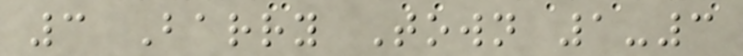3 Barry Town 1-3
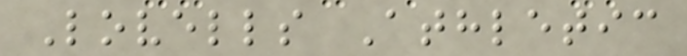Lovells Athletic
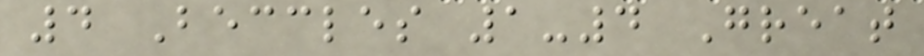4 Beccles 1-4 Great
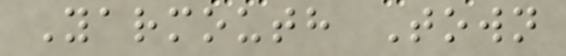Yarmouth Town
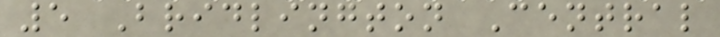5 Bridlington Central
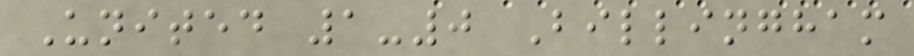United 1-0 Billingham
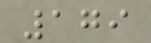179
